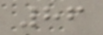86
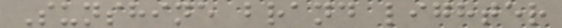Sunshine brand lighter
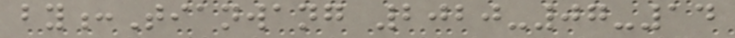by:Tianwang 2020-07-14
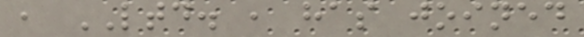, LTD. , has joined
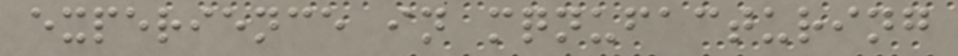experience in mqnufacturing
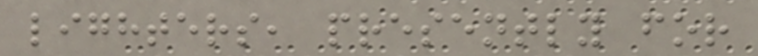lighters, presently for
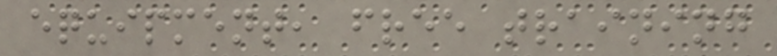equipment, free training
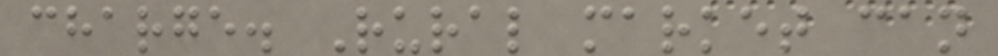charge. Rural market can
